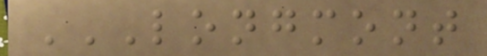LONGMONT
